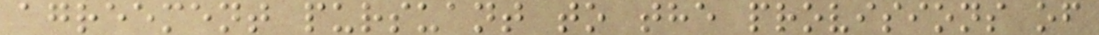agreement pursuant to the provisions of
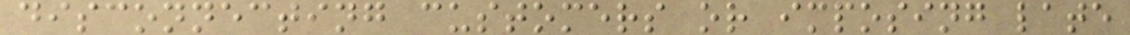disconnecting customers or imposing late
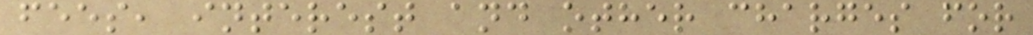fees, interest and other charges for
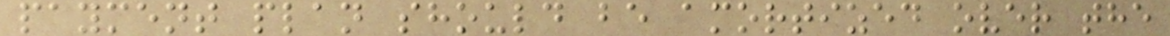payment plan should be amortized over the
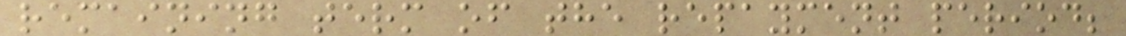remaining term of the repayment period;
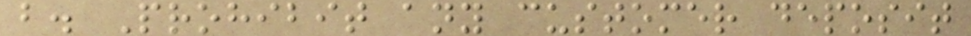b. Prohibit any customer deposit
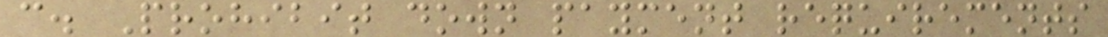c. Prohibit down payment requirements
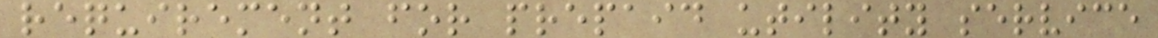requirement for prepaid utility service
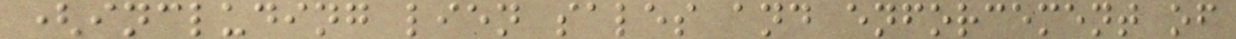(including lien sales and enforcement of
